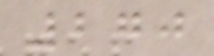270
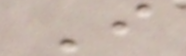I
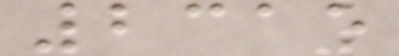2315
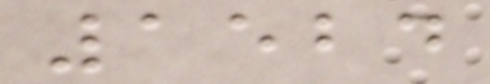1524
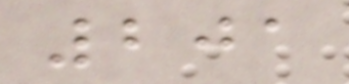201
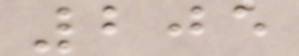205
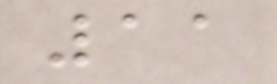11
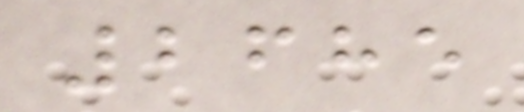2685
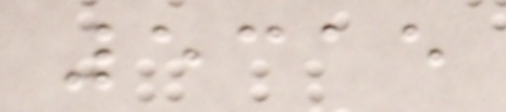5315
